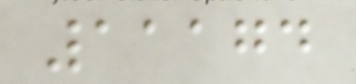11174
